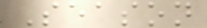Season
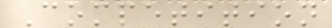Competition
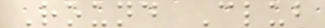Round Club
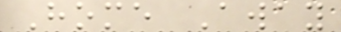Home Away
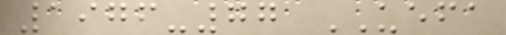1976-77 UEFA
